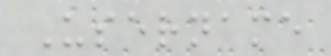Username
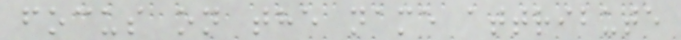focus on the name attribute
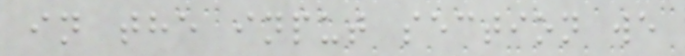in the input section we
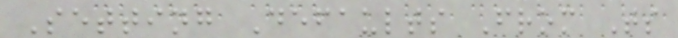Setting Defaults From Ts
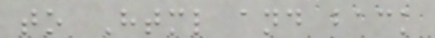to Html and back
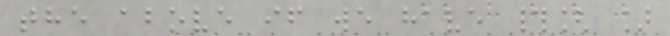the above if we have #[ ]
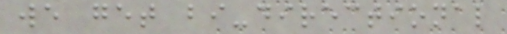we get bi-directional
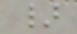}
